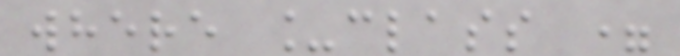where _class =
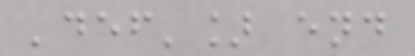'def'] end
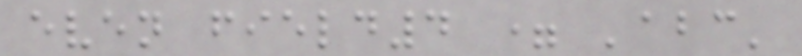even field4 = 'abc'
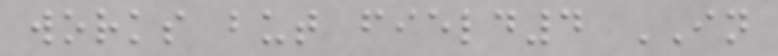works but field4 IN
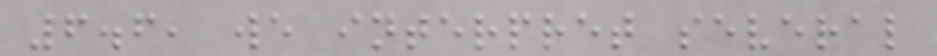6.6, we interpret several
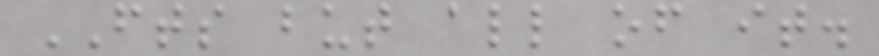FTS but all of it.
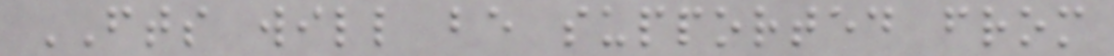FTS will be supported from
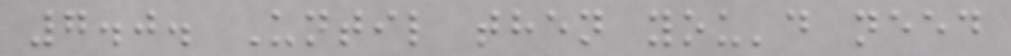7.0. Until then you'd need
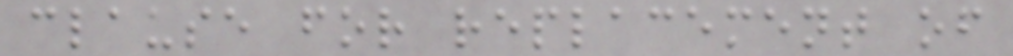clause for replacement of
